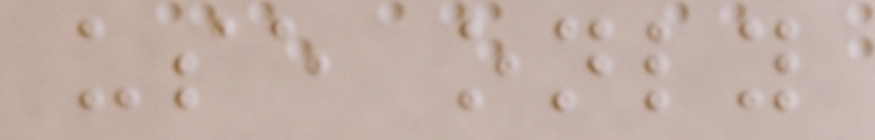use only
